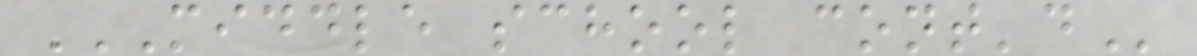MIDDLE SCHOOL CONT'D
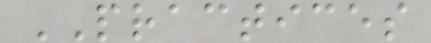PRACTICES
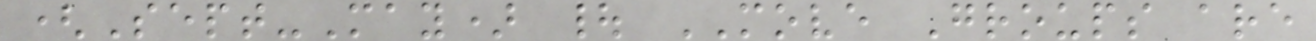(Sept-May) | MOVE Groups are
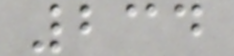234
